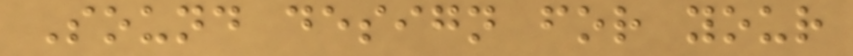Sound design for your
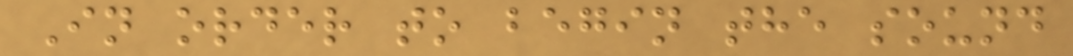In order to begin the sound
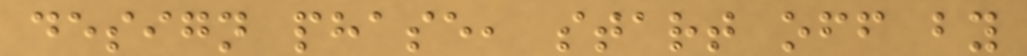design phase, start off by
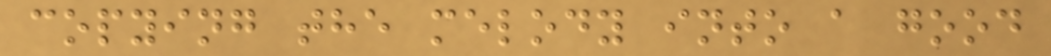copying the melody into a good
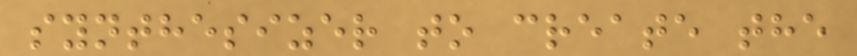synthesizer to create the
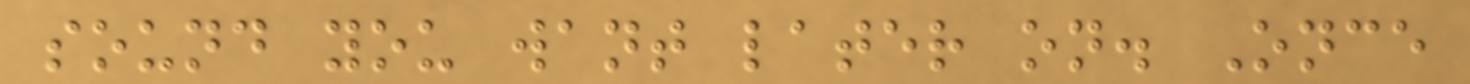sound you want later on. Once
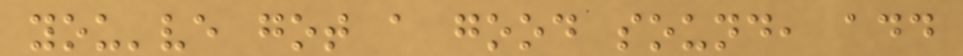you've got a good sound, add
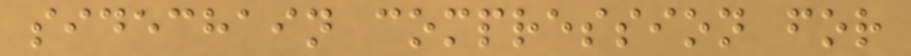sidechain compression for
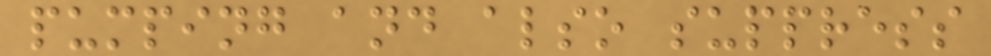pumping and also suppress
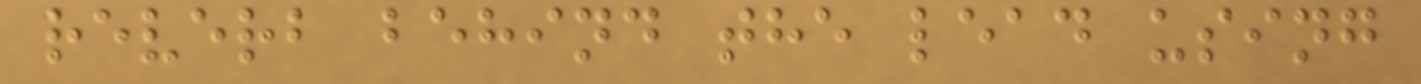reverb behind the lead using
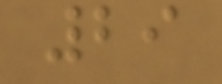29
